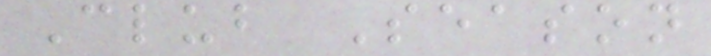Club Season
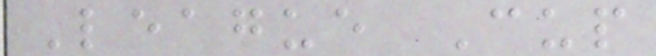League Cup
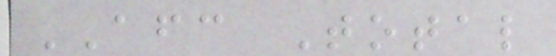AFC Total
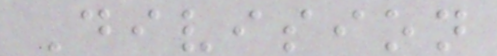Division
